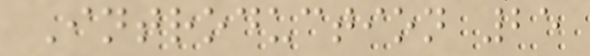Introduction 25
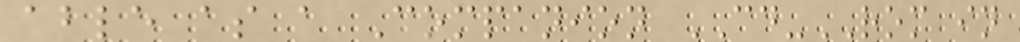able as a Companion CD-ROM in
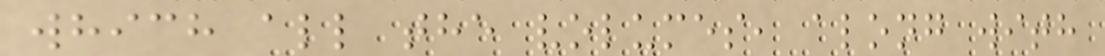which all the volumes, along with
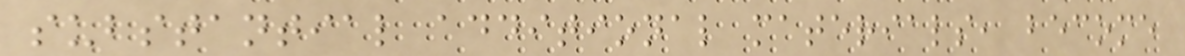substantial additional materials, become
